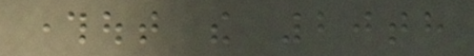throughout the 20th
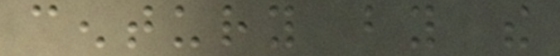century by the
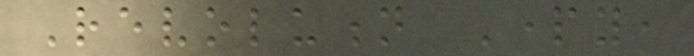Revolution Party,
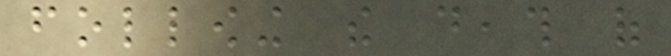following the death of
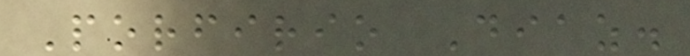Porfirio Diaz.
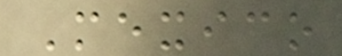Mexico
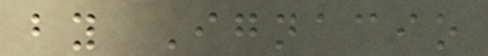by Ignacio
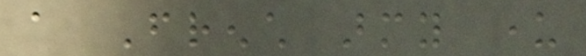a French army under
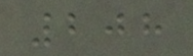208
